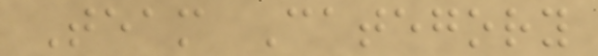Team Category
